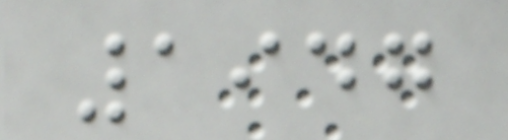1947
